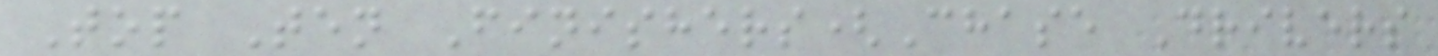Top Ten Finishers(Chase Drivers
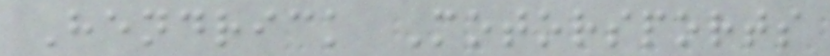Hendrick Motorsports
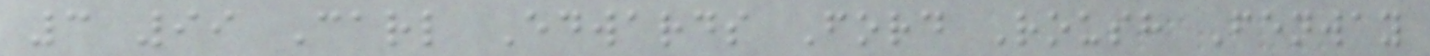3 99 Carl Edwards Ford Roush Fenway
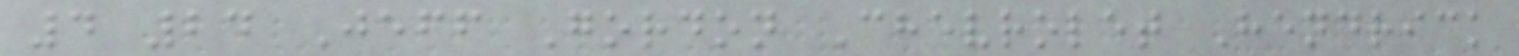4 24 Jeff Gordon Chevrolet Hendrick
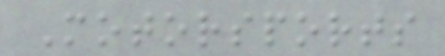Motorsports
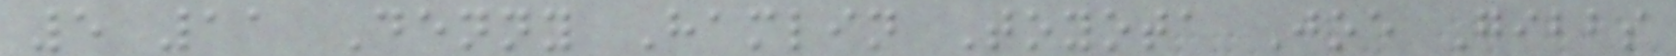5 11 Denny Hamlin Toyota Joe Gibbs
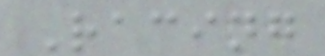Racing
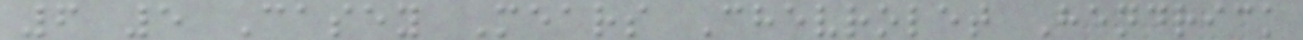6 5 Casey Mears Chevrolet Hendrick
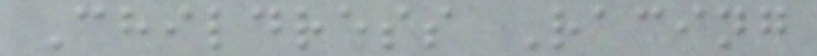Childress Racing
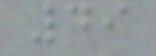49
